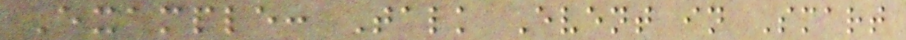Example: Talk Event in Smart
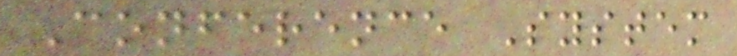Conference System
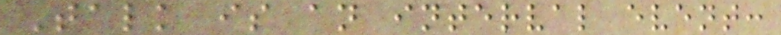Talk is an interval event:
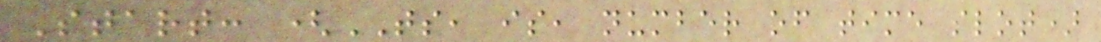Start: (TS, is, number of time slot)
